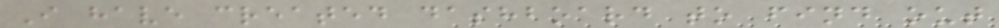I have created dashboard to find out
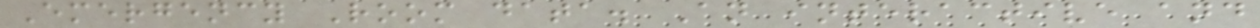Emergency Room data. An interactive and
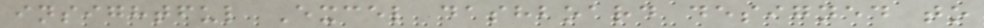insightful Excel dashboard designed to
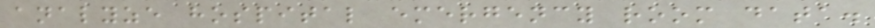analyze hospital emergency room data.
